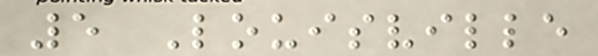5 Louisville
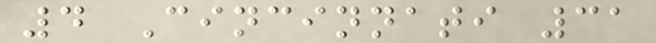4 Cincinnati 31
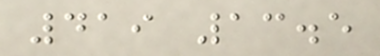419 13.5
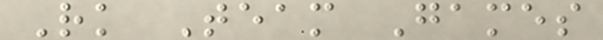Rk Team Games
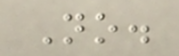No.
